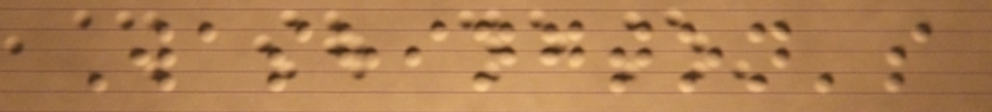Washington's
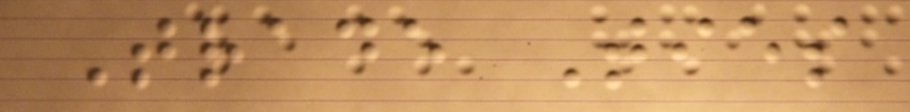Trade Ties
